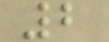2
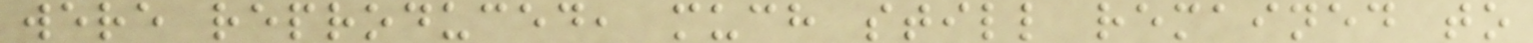were reproduced, much still remained to
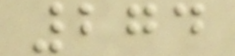274
